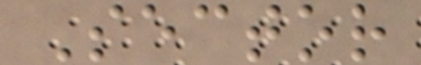Sector
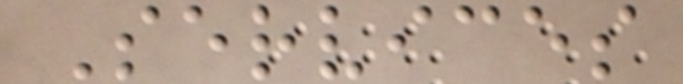Services
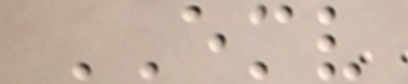EMV
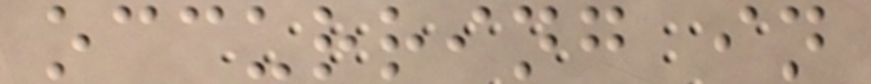occurring in
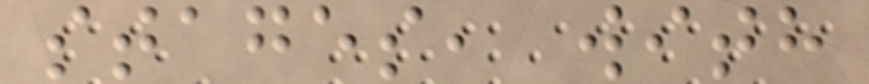stages, with
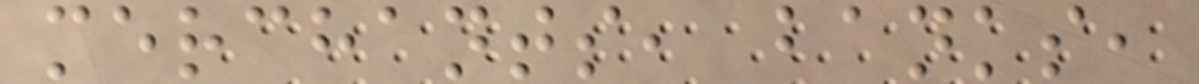merchants, banks,
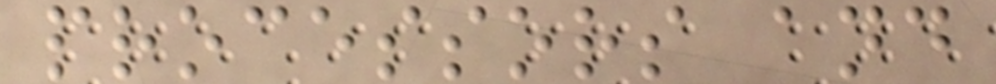processors and
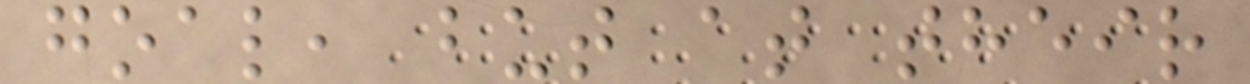goal, but at their
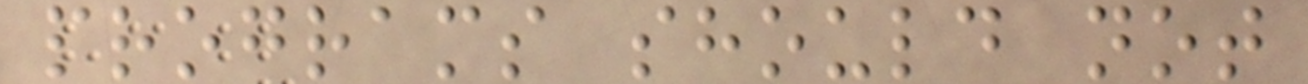programs should not
